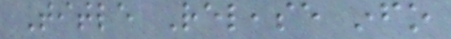Title Release info
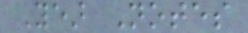Year Notes
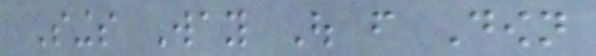Sings Way Out from Down
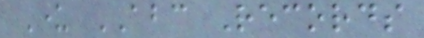Under ABC Records
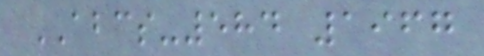ABCS-584 1967
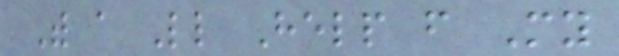With a Little Help from My
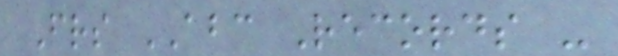Friends ABC Records -
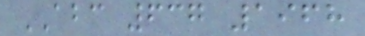ABC 637 1968
